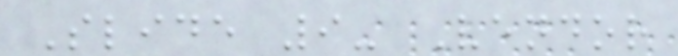Slide 9- Vendor
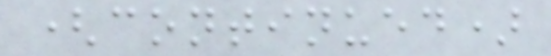(continued)
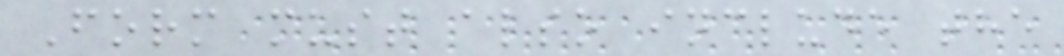Form must also include the
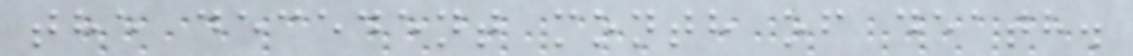the decedent month of death.
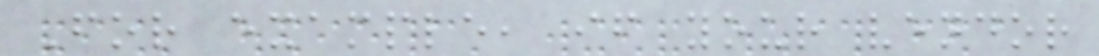For example, if your vendor
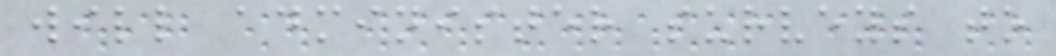will administer surveys to
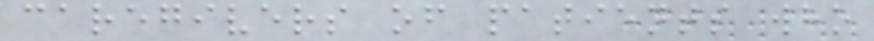caregivers of patients who
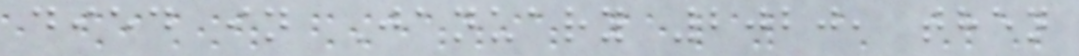died in January 2020, then
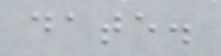date.
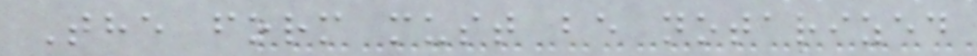The form must be notarized
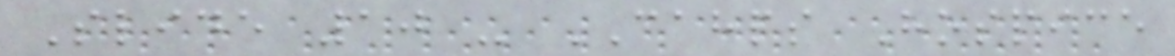Slide 10 - CAHPS Hospice
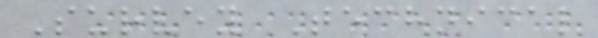Survey Technical
